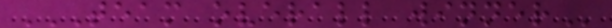TEAM OVERALL WINNER
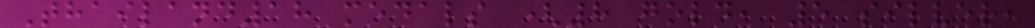Thailand18 medals (8 gold, 5 silver,
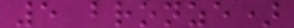5 bronze)
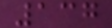137
